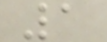1
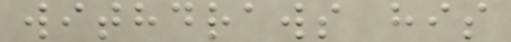withdraws his
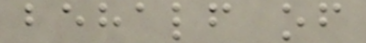behalf of
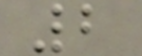2
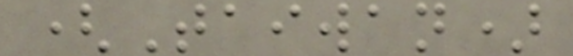(Taiwan)
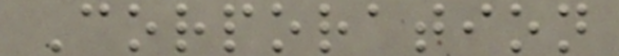Corporation
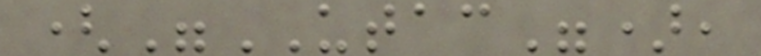("UTAC"),
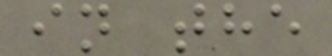in the
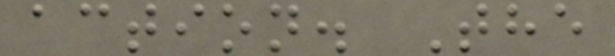action. The
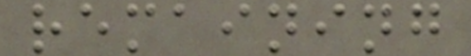remaining
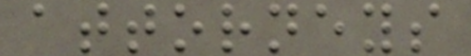attorneys
